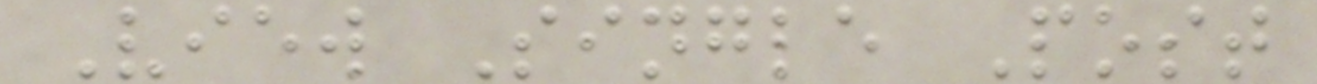View Single Post
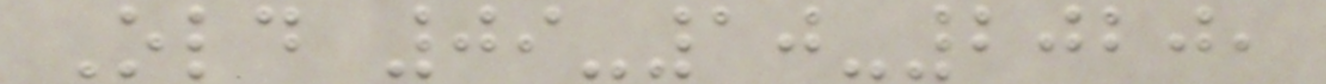Old 09-10-2020,
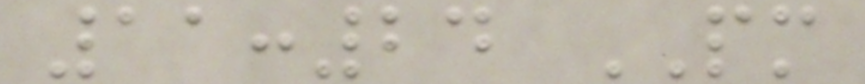11:24 PM
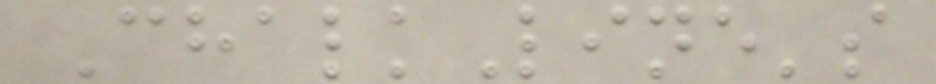ChalkLine's
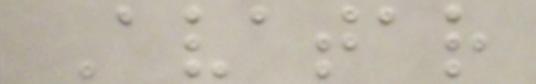Avatar
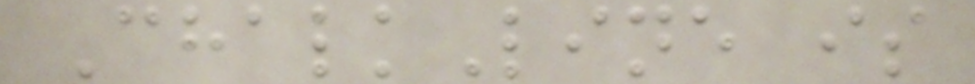ChalkLine is
